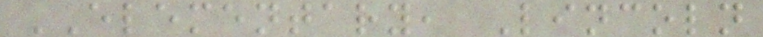ELEMENTARY, Lincoln
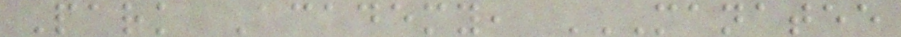Park Academy, MANATEE
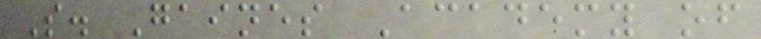S. Gaines Academy of
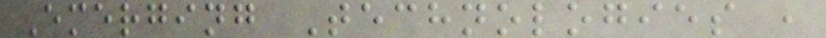Emerging Technologies ,
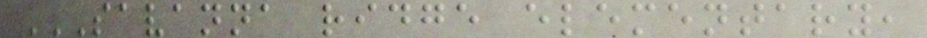SAVANNA RIDGE ELEMENTARY,
